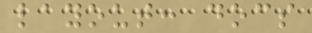layout: docs
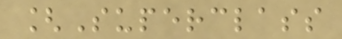[Superclass
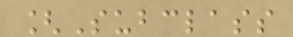[Subclass
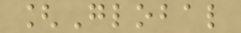[Global
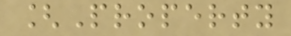[Property
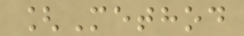[Method
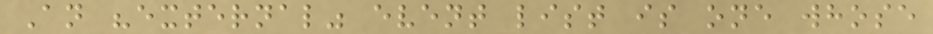An "external" event list is one whose
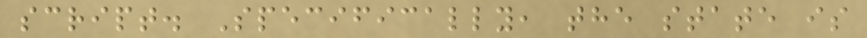script. Specifically, the state is
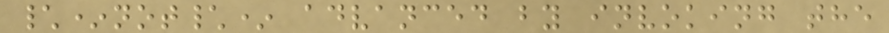\*not\* advanced by invoking the
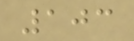103
